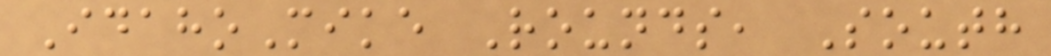IdahoMike Rounds, South
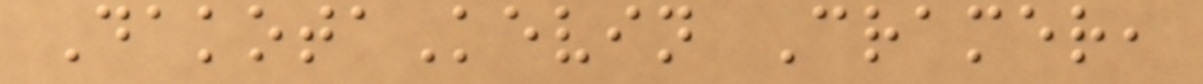DakotaKevin Cramer,
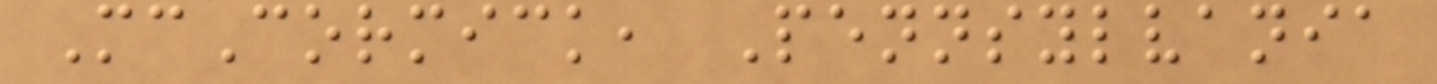McCormick, Pennsylvania
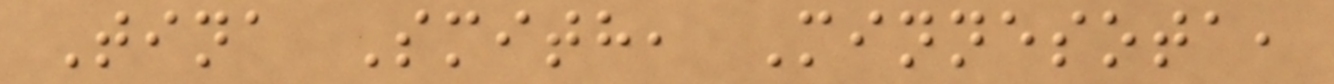Tina Smith, Minnesota,
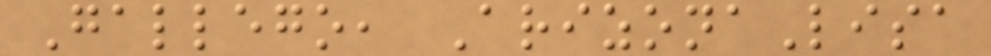Gallego, ArizonaLisa
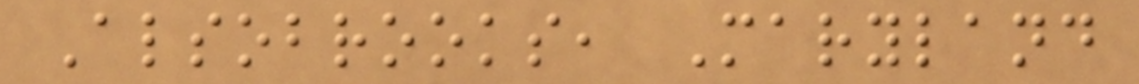Alsobrooks, Maryland
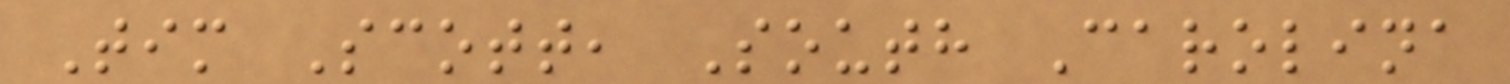Tim Scott, South Carolina
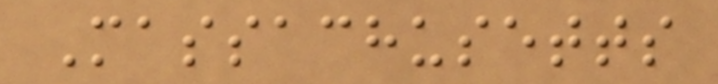Massachusetts
